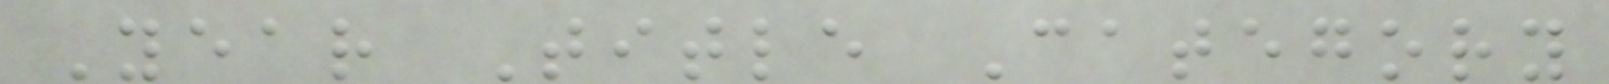Year Title Category
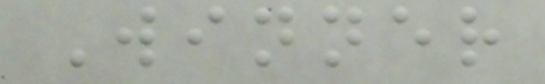Winner
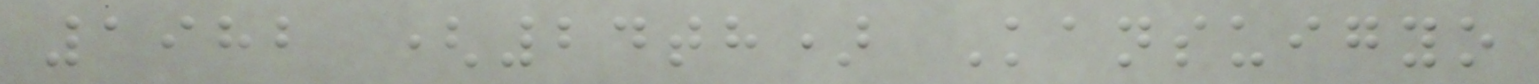1982 (24th) Kansuigyo
